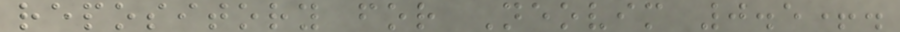repository for Neovim 0.5+.
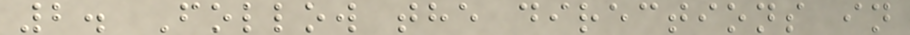2. Follow the directions in
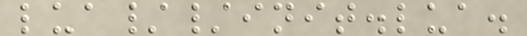lua//init.lua.
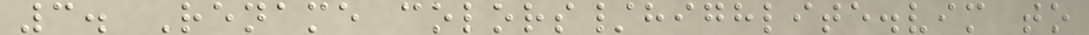3. Rename colors/highlite.vim to
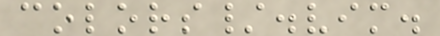colors/.vim.
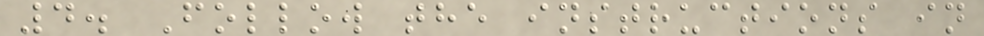4. Follow the instructions in
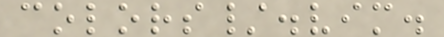colors/.vim.
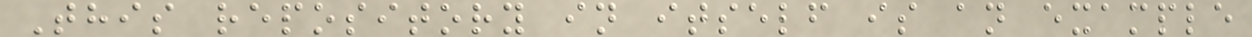This repository in itself is an example
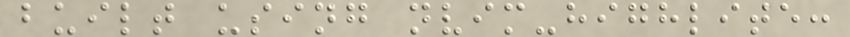built using nvim-highlite:
